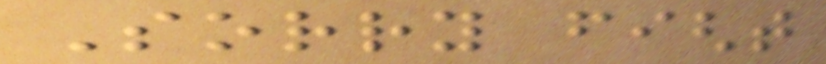Sorry fight
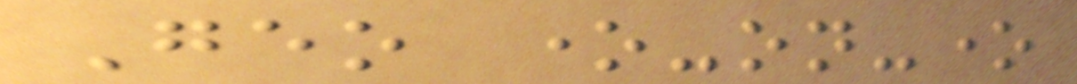Geo one-on-one
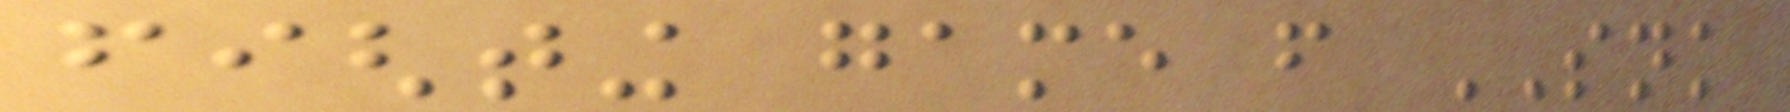fighting game from SNK
